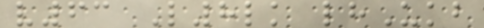v63 L8lk lhUkb
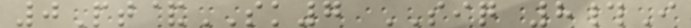0Pt&SK7 SIQ 8#I
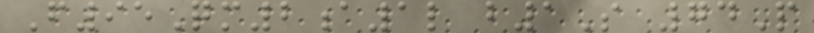F95Qm2a1l b1S 74P
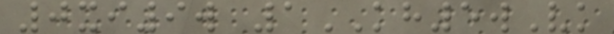0xi9w 1KH5wVk
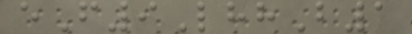eF9LhhB1
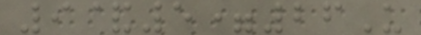9&5=26U
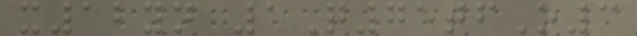x12yn 1Q75tfO3
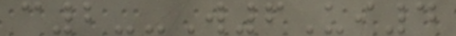c2--W6Ui4
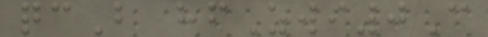qcB hfZwi0C
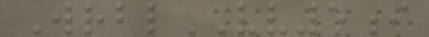WrblVV5i
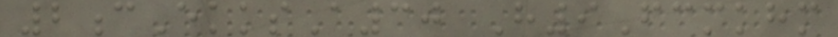2cEkksA30 H9Fcmkhm
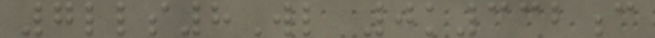7lls8Wl 0k332c
